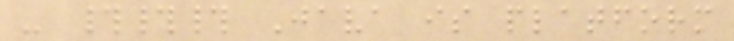- ### Java is platform
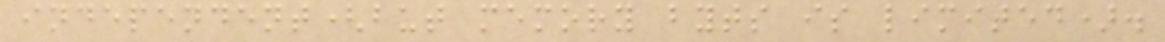independent(but memory byts is limited).
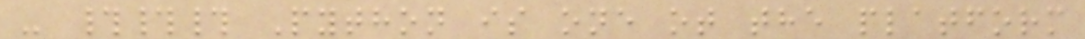- ### Python is one ot the platform
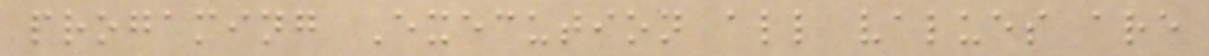progaming Execution all values are
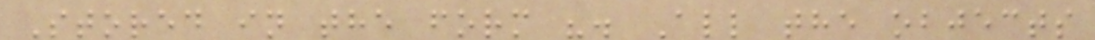Stored in the form ". All the objects
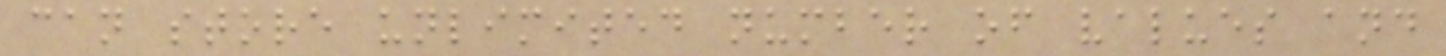can store unlimited number of values and
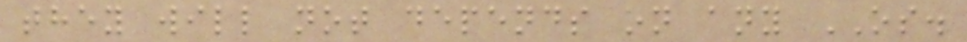they will not depends on any OS.
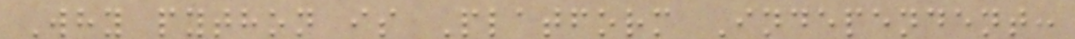Why python is Platform Independent:
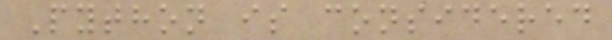Python is considered
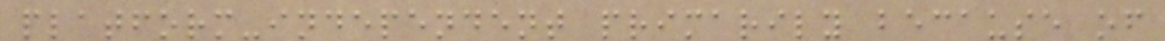platform-independent primarily because of
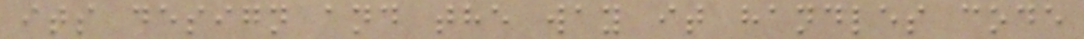its design and the way it handles code
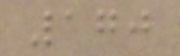170
